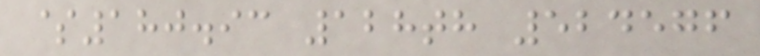$180.93 128th 524576
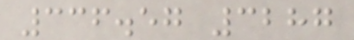336.57 3287
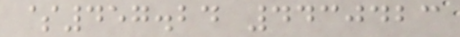$457.24 4430423
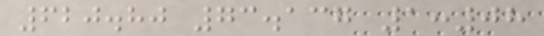620.80 73.137 1:08
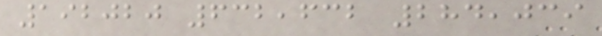192020 632,632 284,039
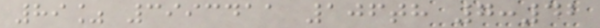89% 3993411 106th 7:42
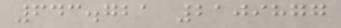643.721 2109877
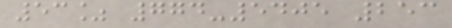53% 774-5405 253
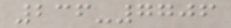236-7706
